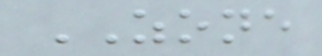ZONE
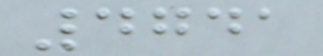4741
